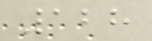128
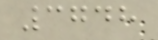3748
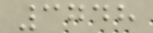3748
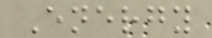Energy
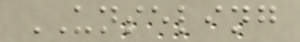UNSELING
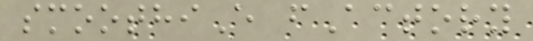smoothiE fActory
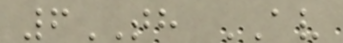6TH AV
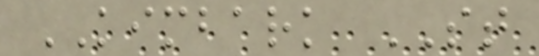KIMBARK ST
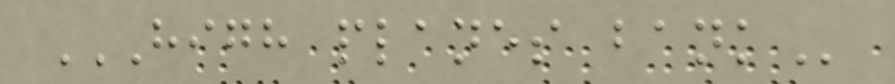HIGH PLANES BANK
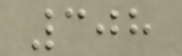308
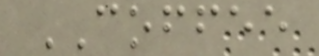COFFEE
